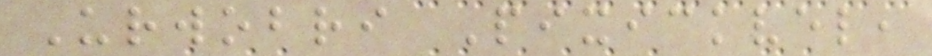Urwobri Pixickvel,
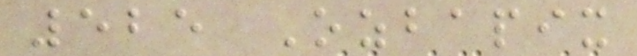525 Ozbapix
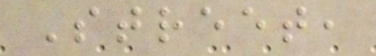Street,
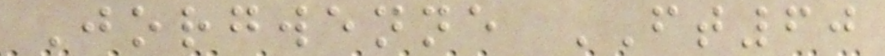Jorgwenne FT60
